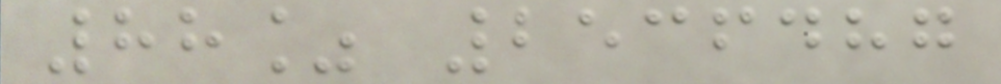88% 2536487
